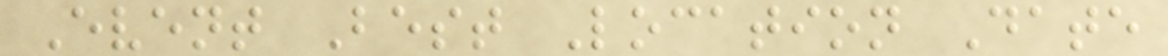Event Best Location Date
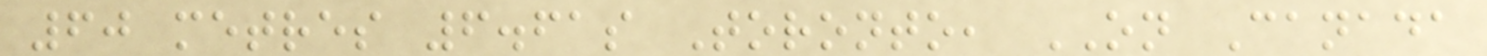60 metres 6.61s Toronto, ON Canada
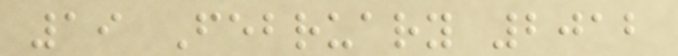19 February 2012
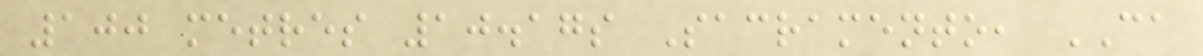100 metres 10.17s Sacramento, CA
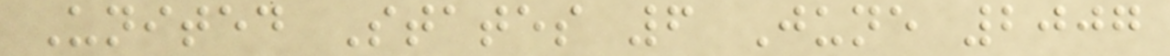United States 6 June 2007
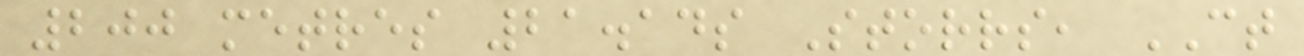200 metres 21.14s Storrs, CT
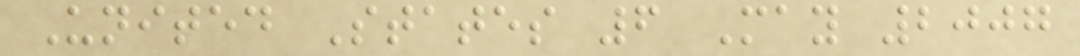United States 6 May 2007
